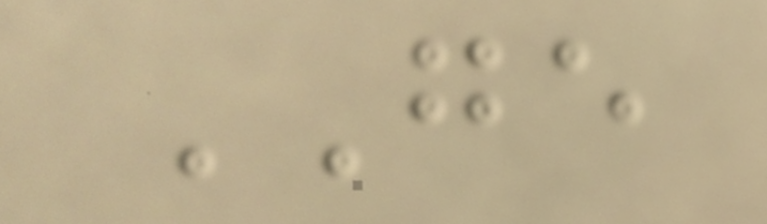GE
